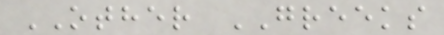OTHER GREEKS
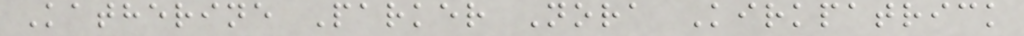Katherine Parker Nora Kirkpatrick
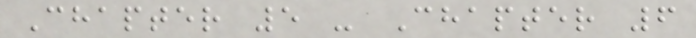Chapter 5 - Chapter 6
